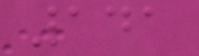141
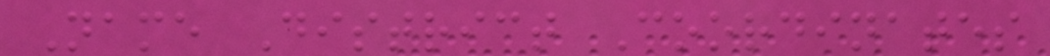Name District Coordinates
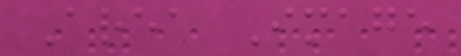Area Image
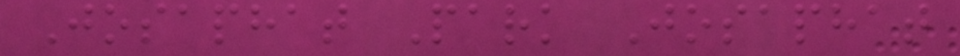Josaphat Park Josaphat
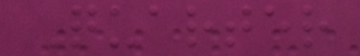Quarter
